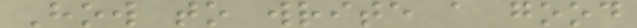How to write a good
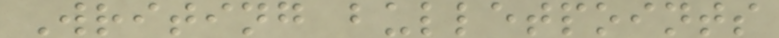Writing bulletpoints
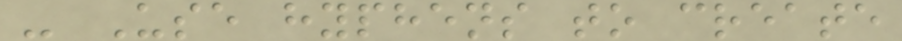- Use hyphens to create
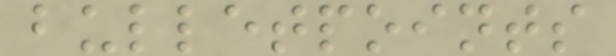bulletpoints
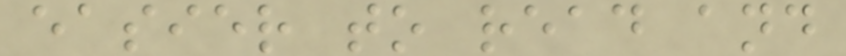easier to read and
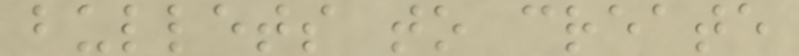bullets to create
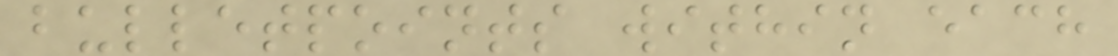bulletpoints within each
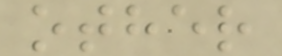other
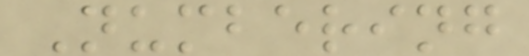Numbering
